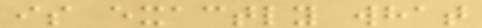is exactly what
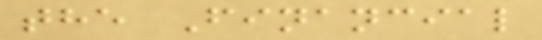the Financial
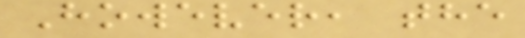However, the
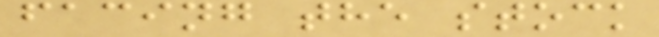facing the stock
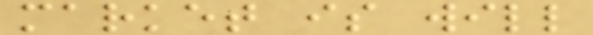market is will
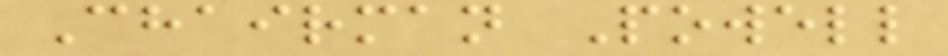Chairman Powell
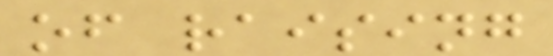of raising
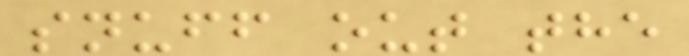snuff out the
